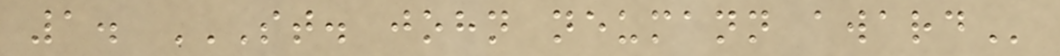1. ST. JOHN NEUMANN AWARD
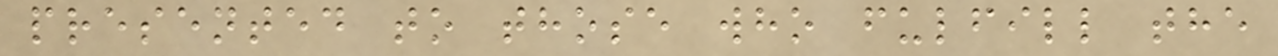presented to those who fulfill the
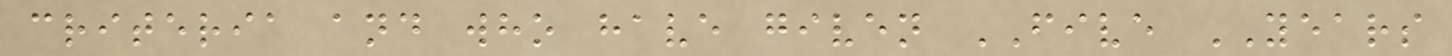criteria and who have given FIVE YEARS
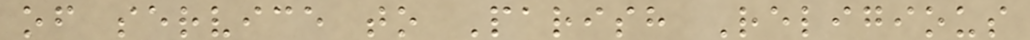of service to Parish Religious
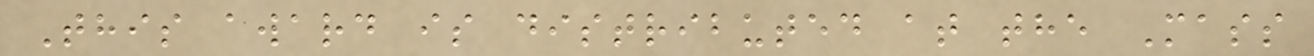This award is distributed at the Mass
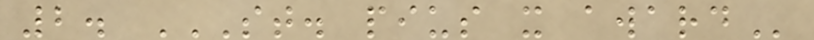2. ST. PIUS X AWARD
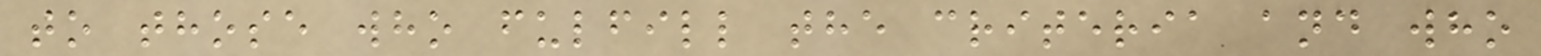to those who fulfill the criteria and who
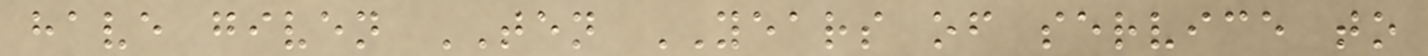have given TEN YEARS of service to
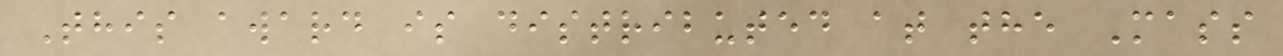This award is distributed at the Mass
